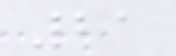21
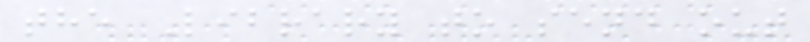the Library to send out
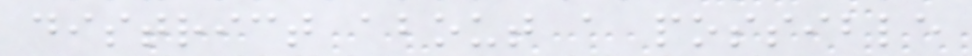district about a possible
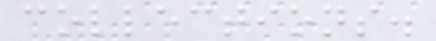collections.
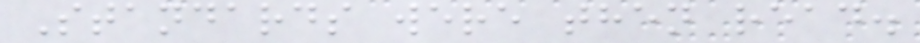Standards were then read.
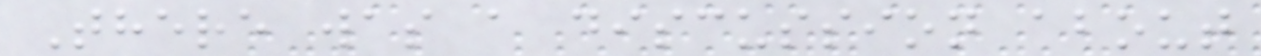There was a discussion about
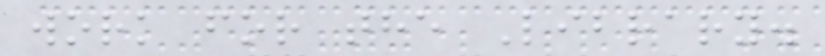work for the Library.
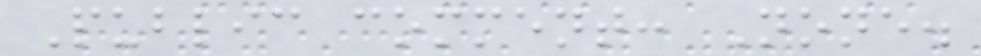Public comment: None.
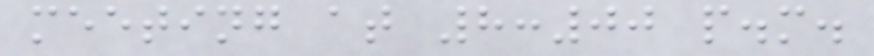meeting at 8:00 p.m.
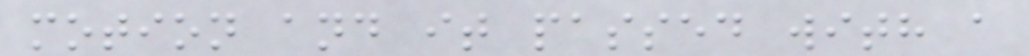motion and it passed with a
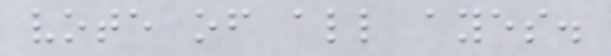vote of all ayes.
